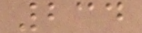234
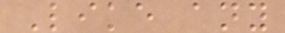Like any
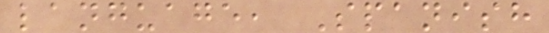language, Spanish
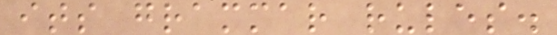its grammar rules.
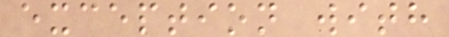exception with
